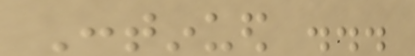Continued ...
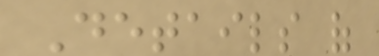Details of
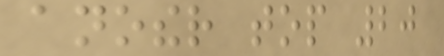another top 20
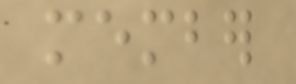member
